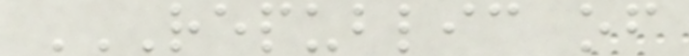REPUBLIC OF
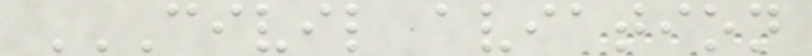CIVIL AVIATION
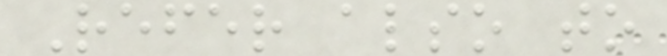Refer also to
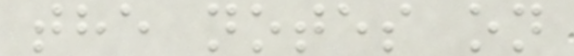the notes on
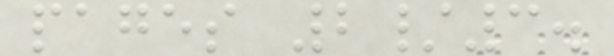pages 2/3.
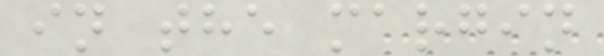in the margin
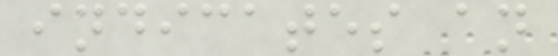indicates an
